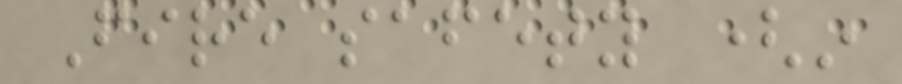Fire safety (in
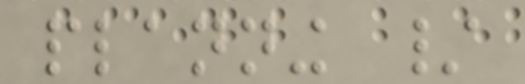planning /
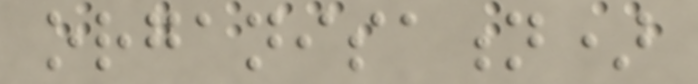organisation)
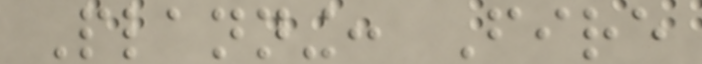Planning: Fire
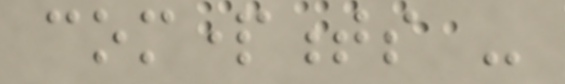compartments -
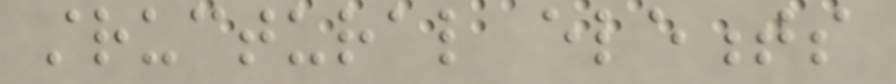structural elements
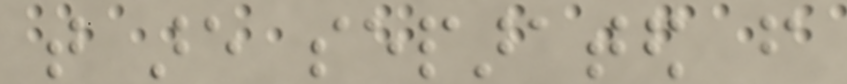that are separated from
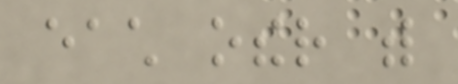each other with
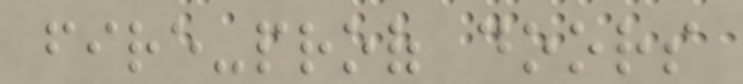fire-proof doors
